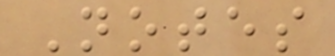Notes
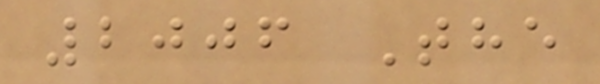2006 The
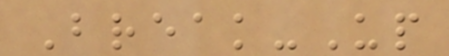Break-Up
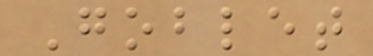Goblet
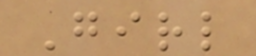Girl
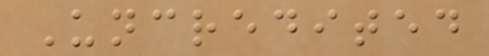Uncredited
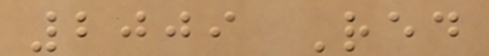2009 Red
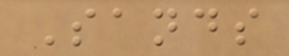Sands
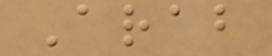Arab
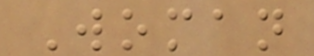Woman
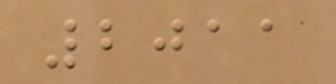2011
